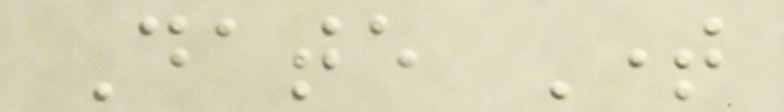Date Time
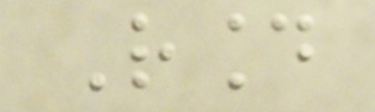Round
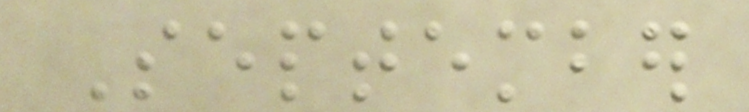September
